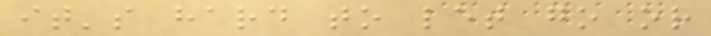it's hard to let go or
